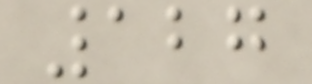127
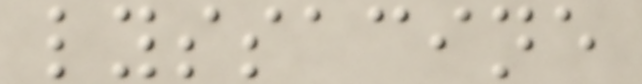lyssacine
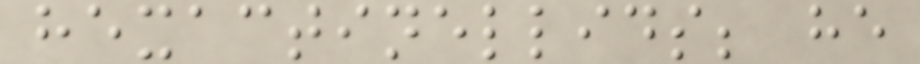hexactinellids; he
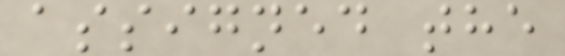assigned the
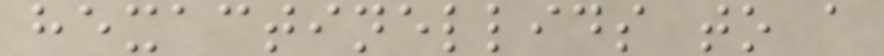hexactinellids to a
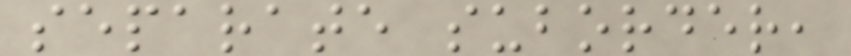separate suborder,
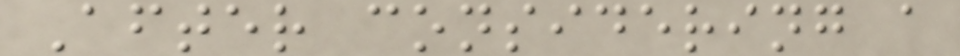After considering a
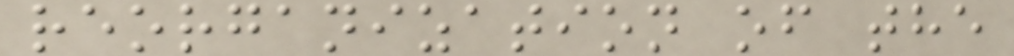reorganization of the
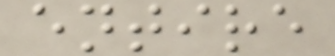entire
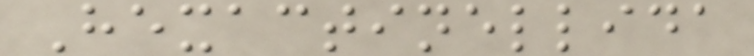Hexactinellida
